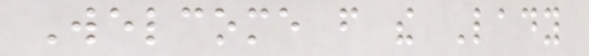Welcome from the Lady
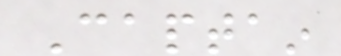Captain
